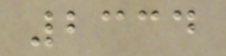2334
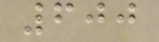600
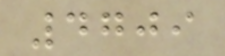4709
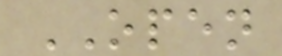OPEN
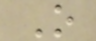O
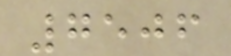7506
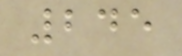245
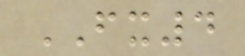FX4
